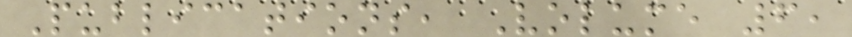Publications, Volume 6,
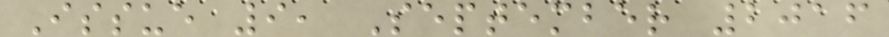Issue 9, September 2016
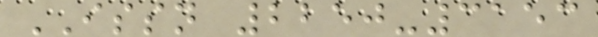ISSN 2250-3153
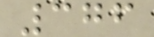376
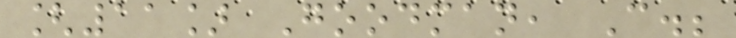[11] Goodman, C.;
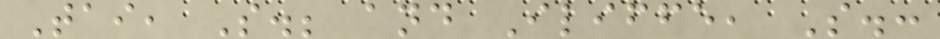Tai, S.; and Iliffe, S.:
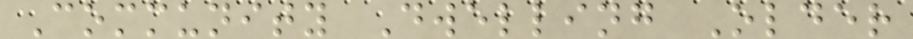Community Dwelling Older
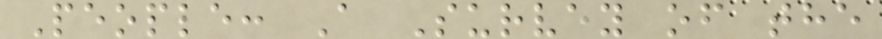People: A Survey of the
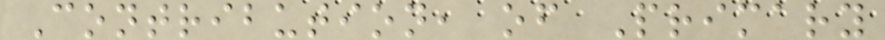Contribution, of Primary
